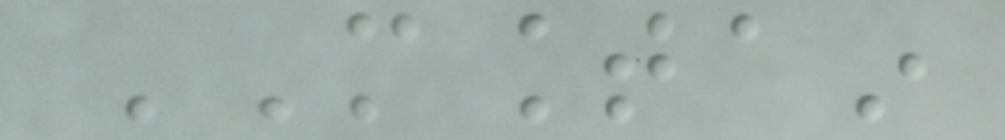MOUNTAIN
